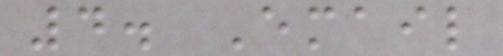4. Email
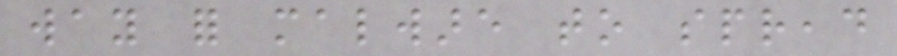way for malware to spread
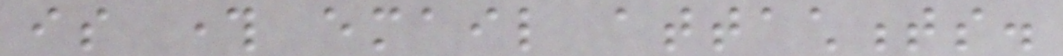is through email attachments.
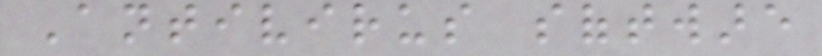Antivirus software
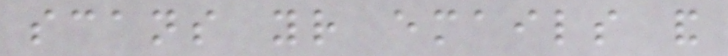scans your emails and
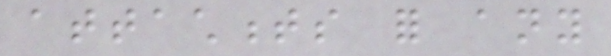attachments for any
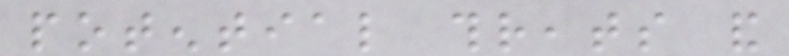potential threats and
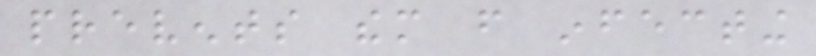prevents them from infecting
